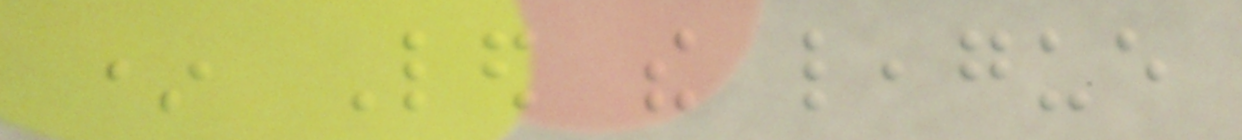* Led the league
